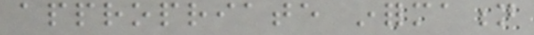appropriate information
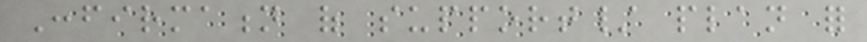Confirmation of support/ plan for
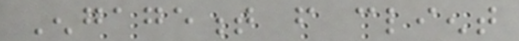Engagement from client
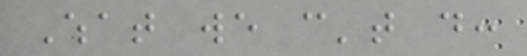What we can't do:
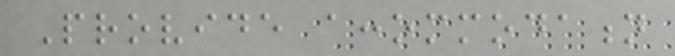Provide accommodation
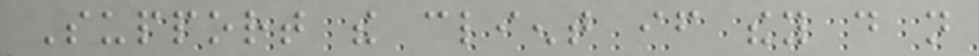Support the client if they do not
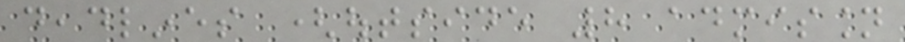deadlines (outside 8 admission
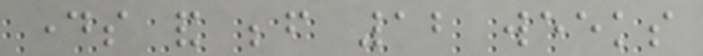days and before 12 weeks
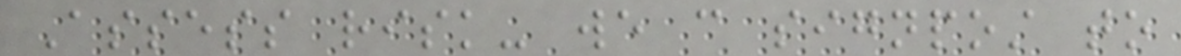Assess risk- we can signpost to
